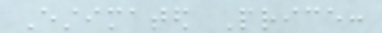Estimated Price:
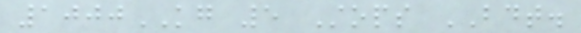1000KG 5 Stops BDT.
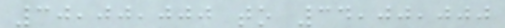30,00,000 to 34,00,000
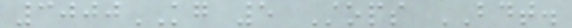3000KG 5 Stops BDT.
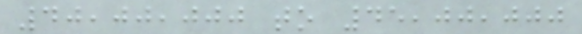40,00,000 to 45,00,000
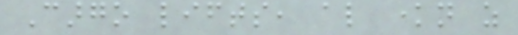Cargo lifts, also known as
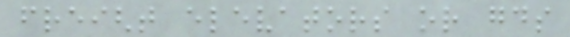freight elevators or goods
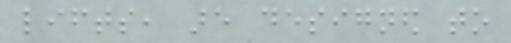lifts, are designed to
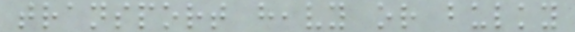transport heavy or bulky
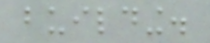building.
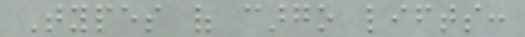Types of cargo lifts:
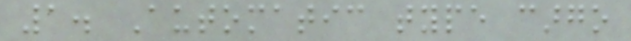1. Automatic type cargo
